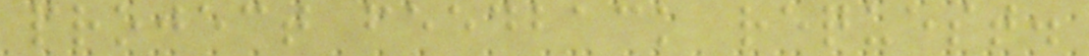project feedback request.
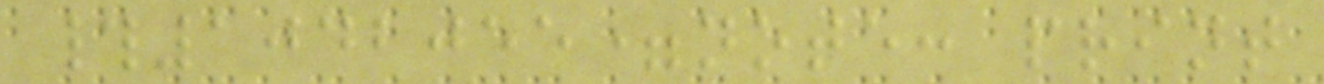#1042055=note: print
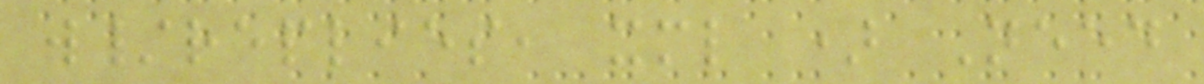w/replies, xml ) Need
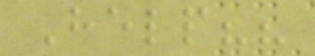Help??
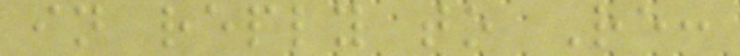in reply to Re:
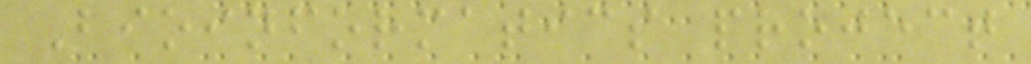Bioinformatics project
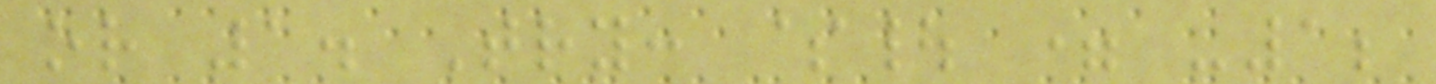or 1. Try: $| = -1;
